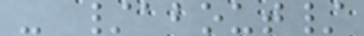- /about/
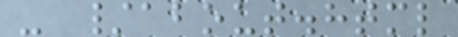- /about.html
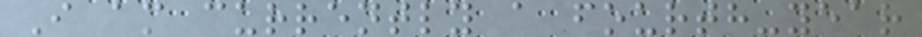I am currently a fourth-year
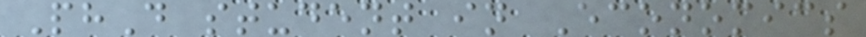PhD student in Economics
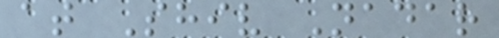at Shiv Nadar
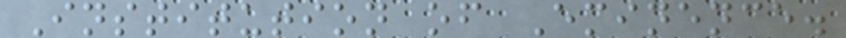Institution of Eminence.
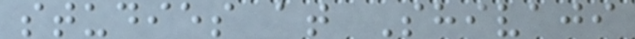studies at Shivaji
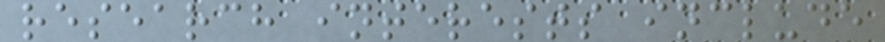research interests include
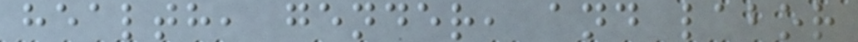health, gender, and labor
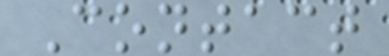Contact
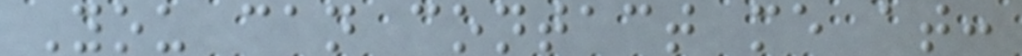You can contact me at:
